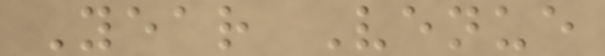Year Venue
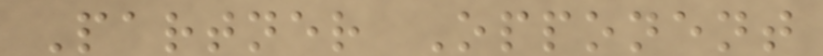Partner Opponent
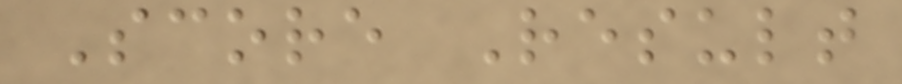Score Result
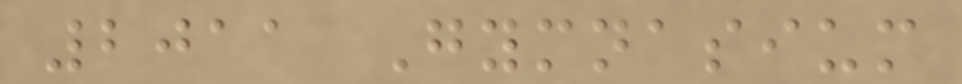2011 Gymnasium
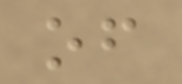of
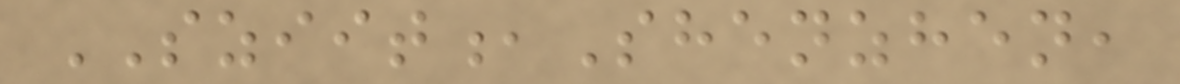SZIIT,Shenzhen,
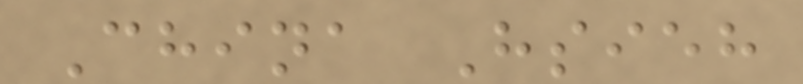China Hsieh
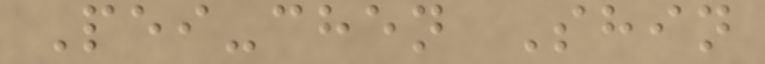Pei-chen Shin
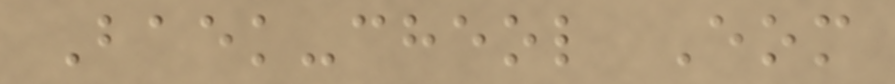Baek-cheol Eom
